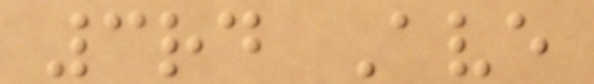3rd Ave
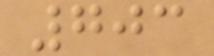703
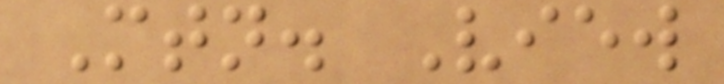Mtn. View
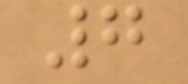7
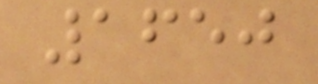1650
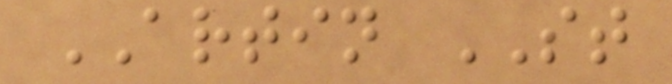ARTIN ST
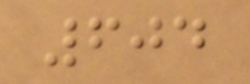604
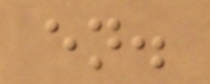en.
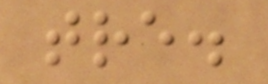tre.
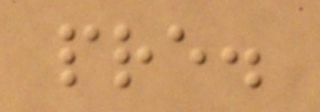pre.
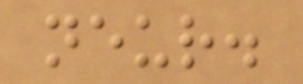neur.
